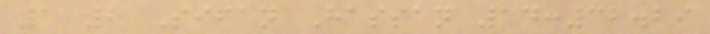1 2 Sifan Hassan 14:32.29
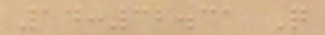14:32.31 Q
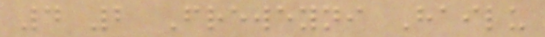4 2 Freweyni Hailu
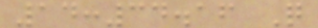14:34.16 Q
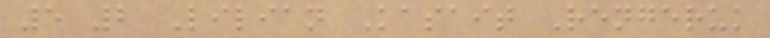5 2 Lilian Kasait Rengeruk
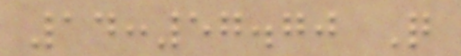14:57.70 Q
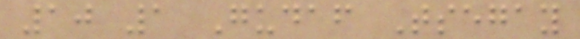10 1 Gudaf Tsegay
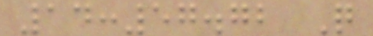14:57.72 Q
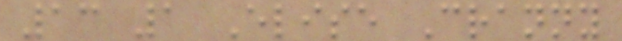13 1 Elise Cranny
